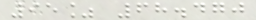95% 68.470
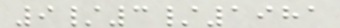9/3/1981
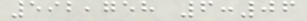592,758 6:06
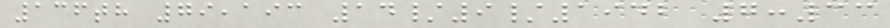136th 79,193 14/9/1942 7:33
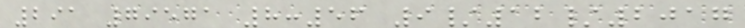291 79571 8:56 9/12/2017
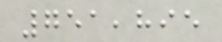751,895
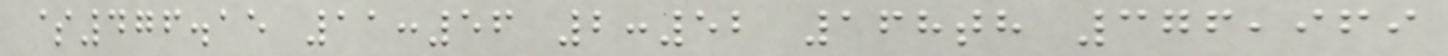$476.15 11:56 2:52 168th 376,969
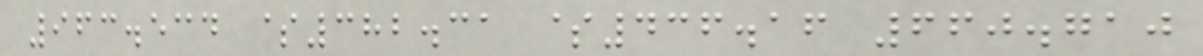963.534 $382.31 $436.16 660.710
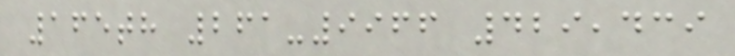165th 261-9966 429,439
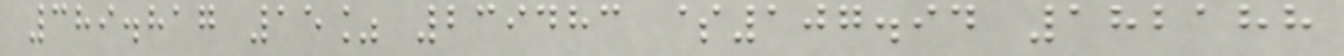389.817 15% 239483 $107.94 182188
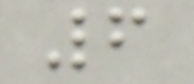6
